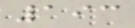193
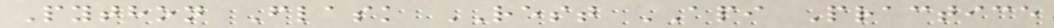Python Flask REST API Practice
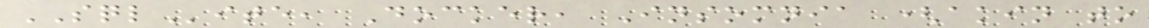SQLite, Docker, Insomnia (akin to
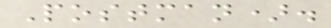Postman).
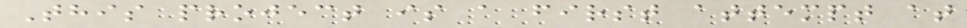This project is a first attempt at
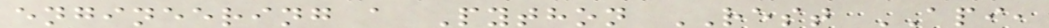engineering a Python REST API,
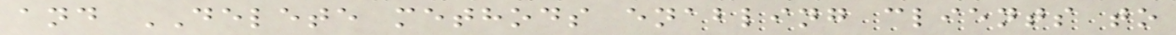and DELETE methods enabling clients to
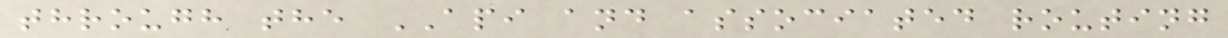through the API and associated routing
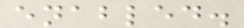enabled.
